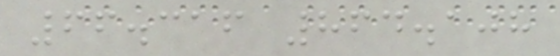66.316 864.108
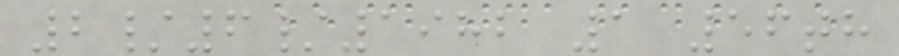2/6/1982 1 56th
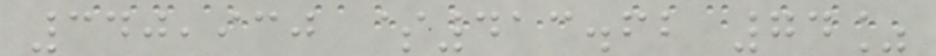340,930 $413.62 74%
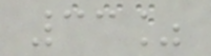33%
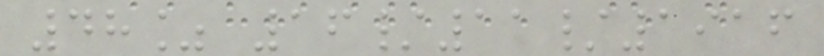48% 16/11/1916
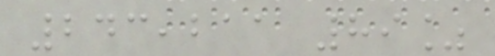243,211 89%
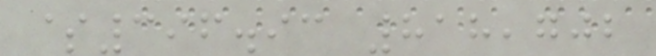$396.93 818,702
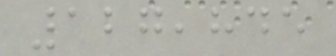127,845
